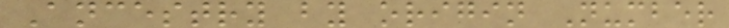Ancestry by origin Number
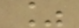%
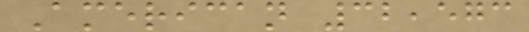American 32,573
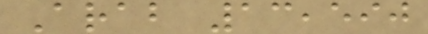Arab 13,590
